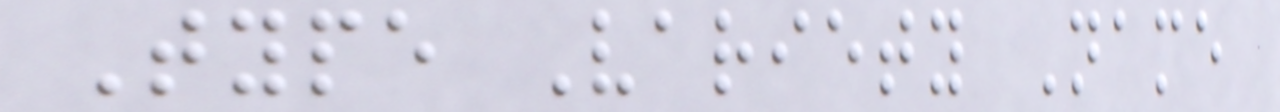Type Variety Name
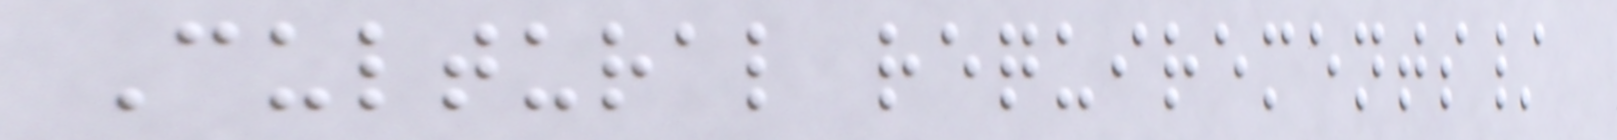Cultural requirements/
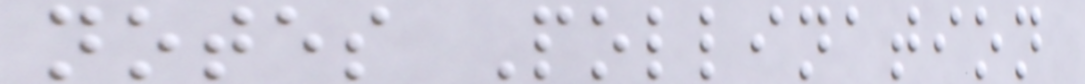notes Pollination
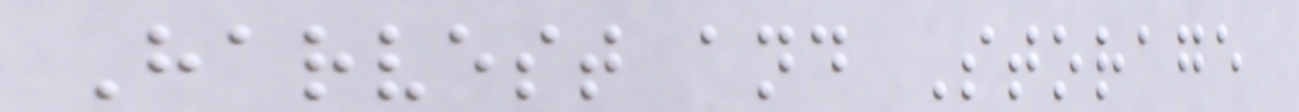Harvest and Storage
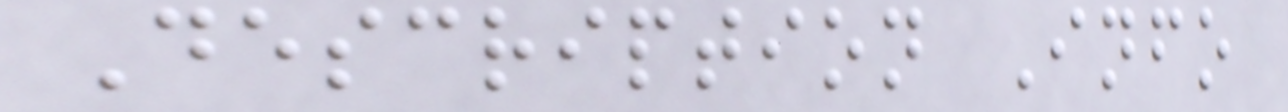Description Info
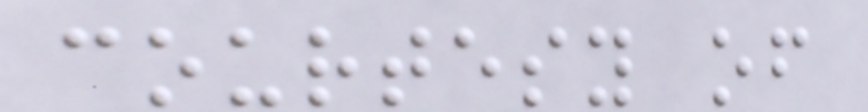courtesy of
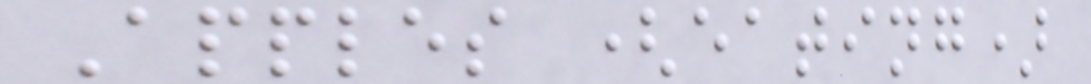Apples (eating)
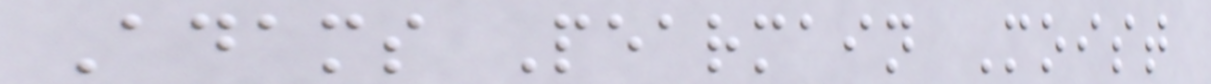Adams Pearmain Moist
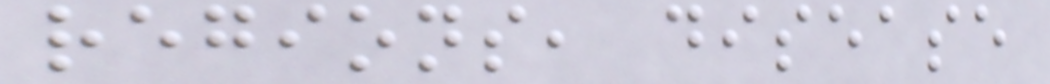regions, disease
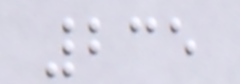235
